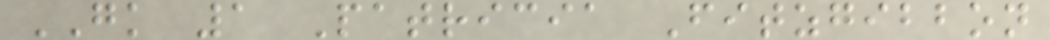GK 1 Patricia Fitzgibbon
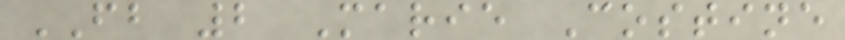FB 2 Marie Costine
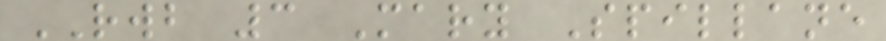RWB 3 Mary Spillane
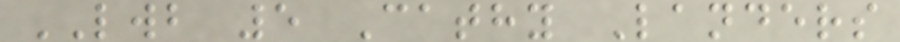LWB 5 Cathy Landers
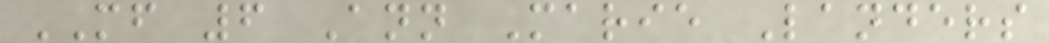MF 6 Ann Marie Landers
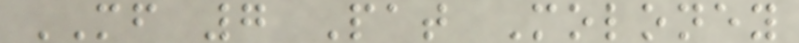MF 7 Pat Moloney
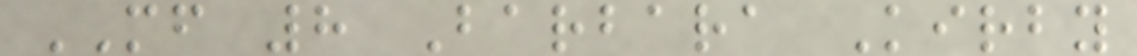MF 8 Barbara Kirby
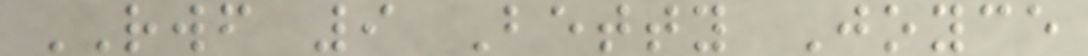RWF 9 Betty Joyce
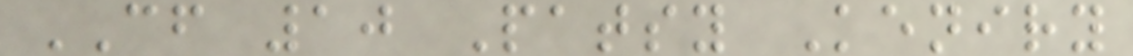CF 10 Patsy Keniry
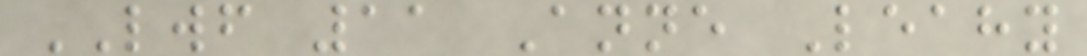LWF 11 Anne Leahy
